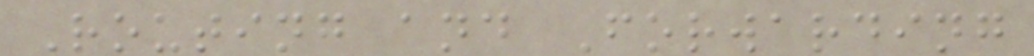Routing and Forwarding
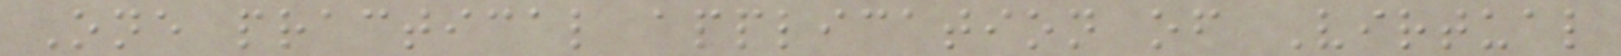One practical application of Virtual
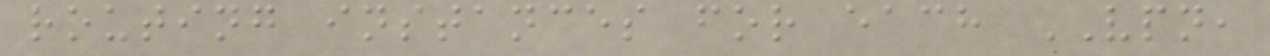routing instances for each VPN,
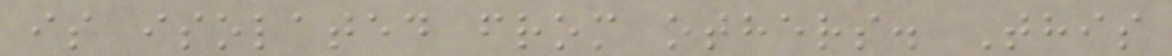is isolated from others. This
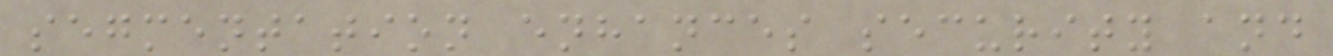segmentation enhances security and
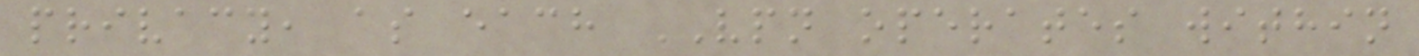privacy, as each VPN operates within
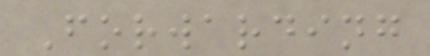Forwarding
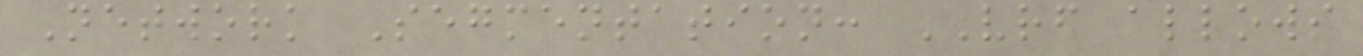Network Segmentation: VRF allows
